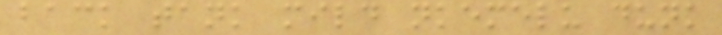back tank mild nkemelu dunk
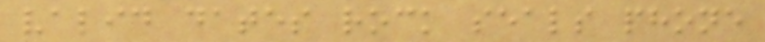valid dates rock seals phone
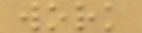work
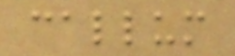callum
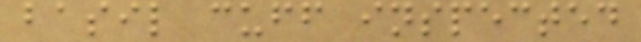basil cuff inspected
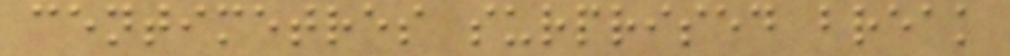centimetres surprised break
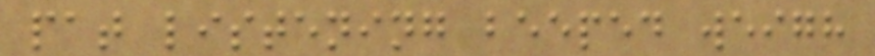pat listening beeped weigh
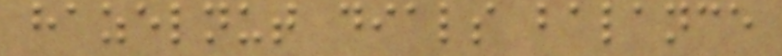hazelnut dials balance
